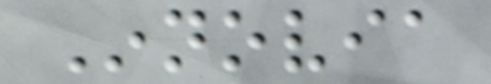Innovia
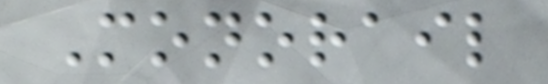Monorail
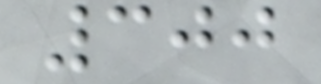300
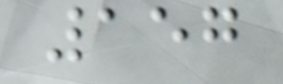157
